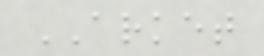ARKET
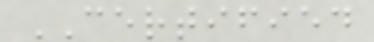CERTIFIED
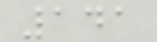141
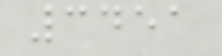3451
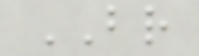BR
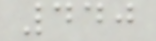440
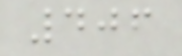406
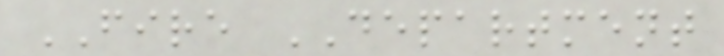FIRE DEPARTMENT
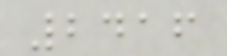2416
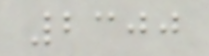2300
